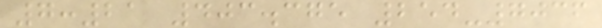7:21 403.375 254-7036
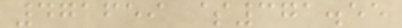471659 $371.55
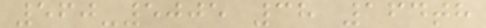560-5005 38 164th
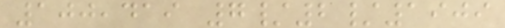100,419 7/2/1909
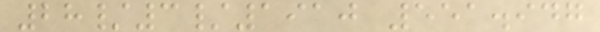28/3/1910 551.947
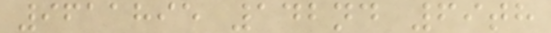9611895 142nd 69th
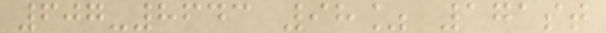607-8643 98% 171st
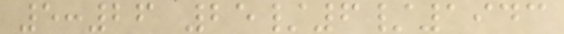5:26 25/6/1943
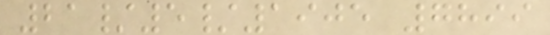21/5/1905 7899
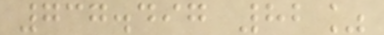737.497 82%
